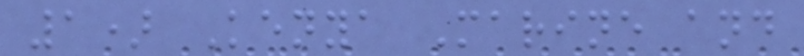1) Kenya Marine and
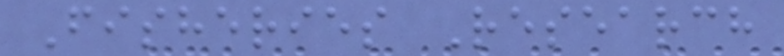Fisheries Research
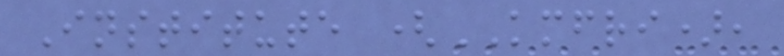Institute (KMFRI),
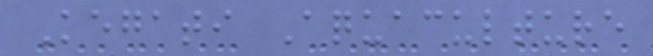Kegati Aquaculture
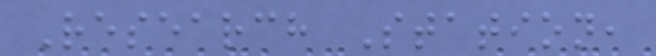Research Station,
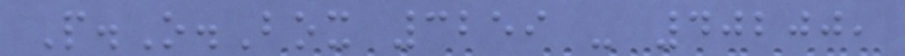P.O.Box 3259 - 40200,
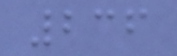236
